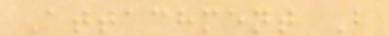Attachment B
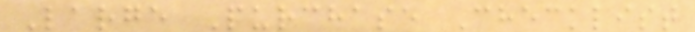Large Purchase Checklist
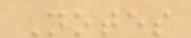Notes
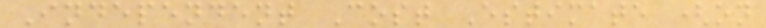Independent Cost Estimate (on
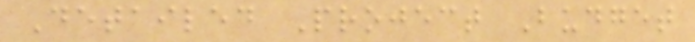Detailed Project Budget
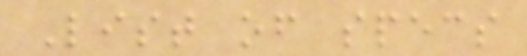List of specs
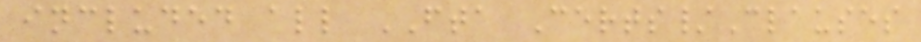included all FTA Certs/Clauses
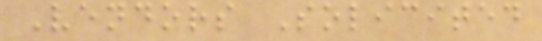Vendors Solicited
